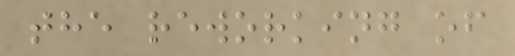the reworking of
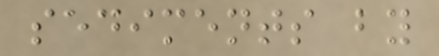sediments by
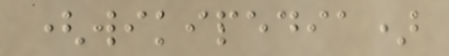(wikipedia)
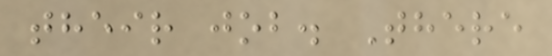their job. There
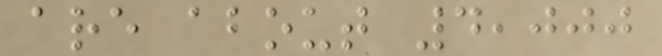are about 4,000
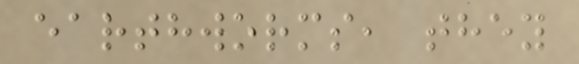earthworms, they
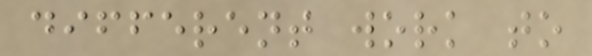different work to
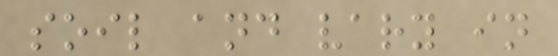soil and vary in
